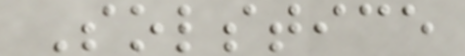Solstice
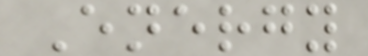Energy
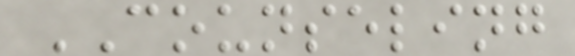COUNSELING
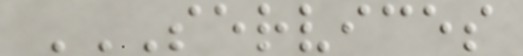SERVICES
